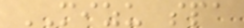MIZU spa
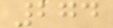274
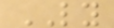LY
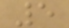5
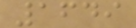1649
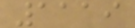1119
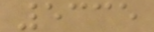5335
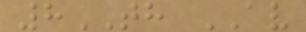8TH AV
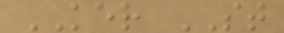KER ST
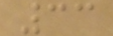33
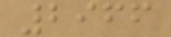2966
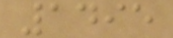1495
